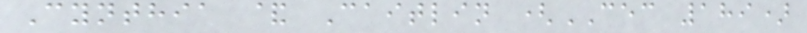Cynthia & Caitlin (CEC 189)
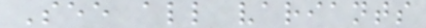See all variants
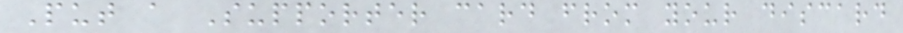Put a Supporter card from your discard
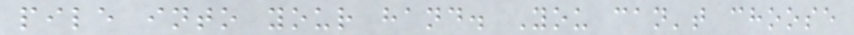pile into your hand. You can't choose
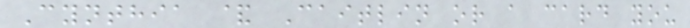Cynthia & Caitlin or a card you
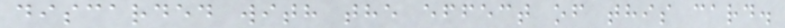discarded with the effect of this card.
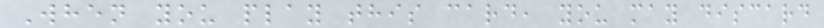When you play this card, you may discard
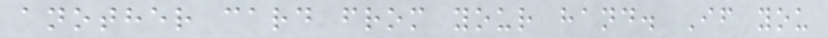another card from your hand. If you
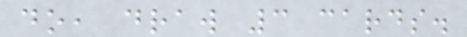do, draw 3 cards.
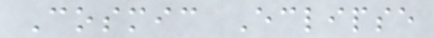Cosmic Eclipse
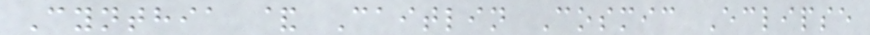Cynthia & Caitlin Cosmic Eclipse
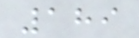189
